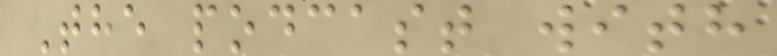The podcast with
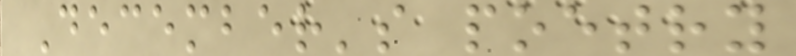December's poetry
